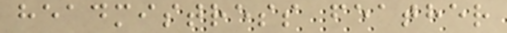headmistress feather
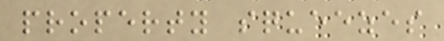property squeezes
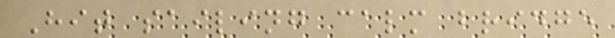Hit sailing calm bridge
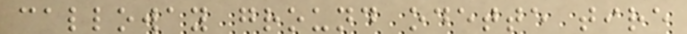calloway ground odette tire
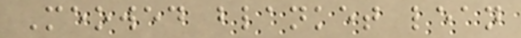Meowed blanket lean
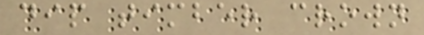dip timber crown
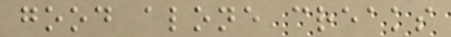good alone creaks
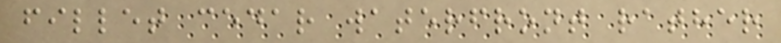fillet cedar waterfront rather
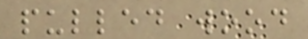pulled wood
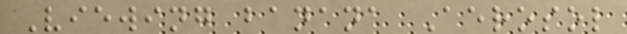Viewing banana Aerosol
